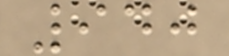940
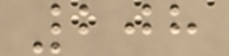208
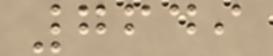7649
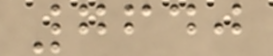7640
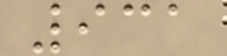931
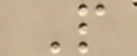P
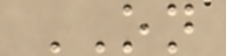ON
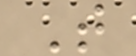T
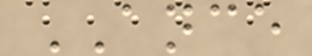ANCE
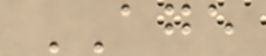AGE
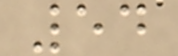54
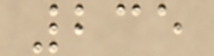235
